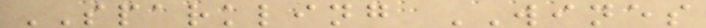SPARKLING WINES
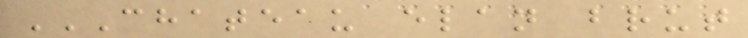CHATEAU ELAN BRUT
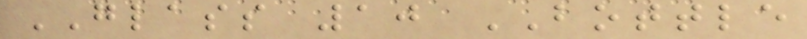GLASS 10 BOTTLE
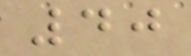40
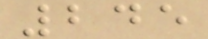245
